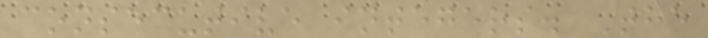consecutive integers. The
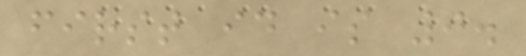first id is 0.
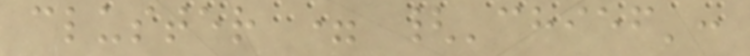cluster = {'chief':
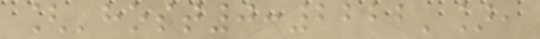['host0:2222'],
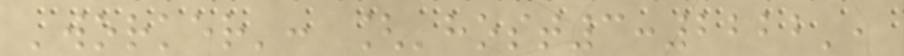'worker': ['host3:2222',
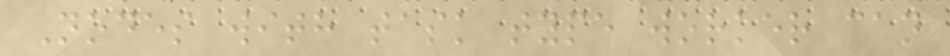Nodes with task type worker can
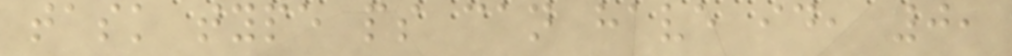task type ps can have id, 0,
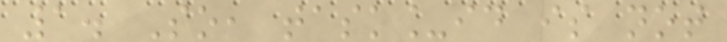1. So, task_id is not
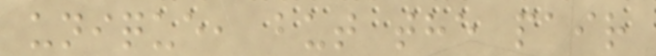unique, but the pair
